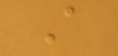A
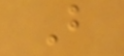B
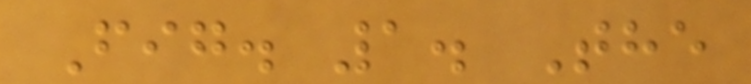Fig. 1. The
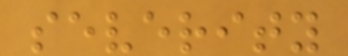severity
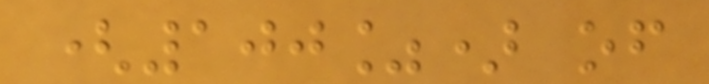(100%) of
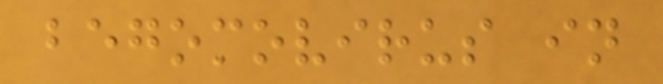begomovirus in
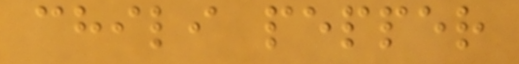chili pepper
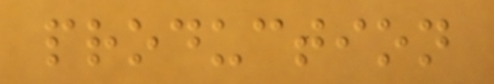production
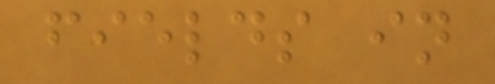fields in
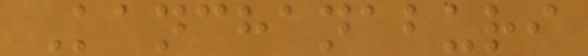Kanchanaburi
